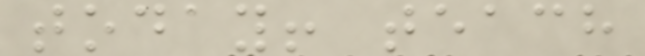today! teach
